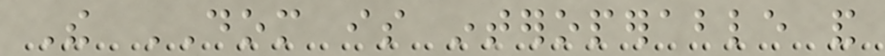The DOM is interoperable and
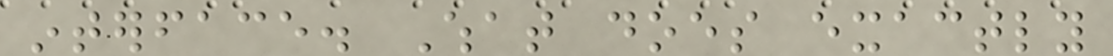interface. What does exactly
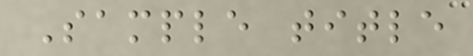Sample title
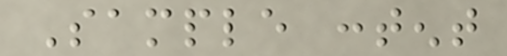Sample content
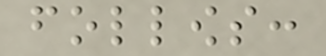follows:
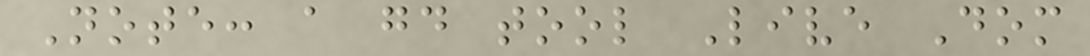Note: a good tool Live Dom
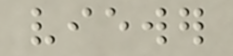viewer
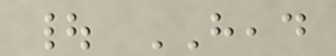| HEAD
